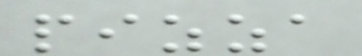pizza
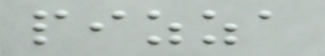pizza
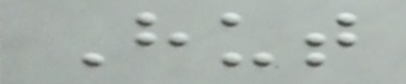Hut
